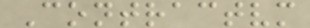Contractvm
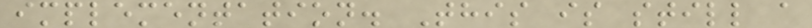implementation. This is still a
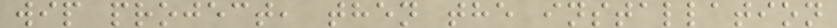wip project, then the installation
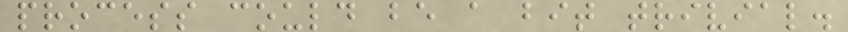process could be a bit trivial.
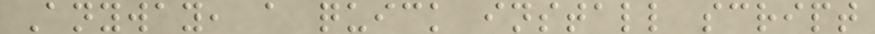Anyway, a quick install script
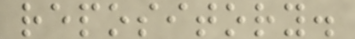repository.
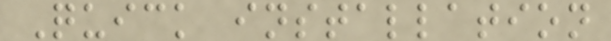Quick installation
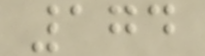174
